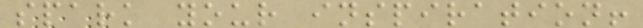spark your inspiration!
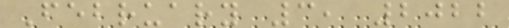February 3, 2022
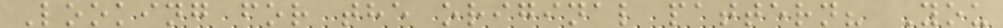Looking for the original pattern? You
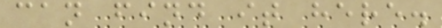can find it here.
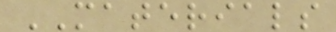MATERIALS
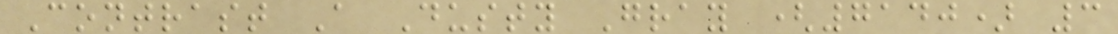Contrast A Dusty Gray (7140) 3
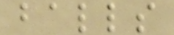balls
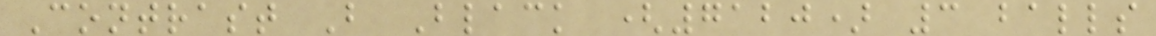Contrast B Black (7120) 3 balls
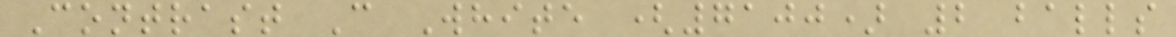Contrast C White (7100) 2 balls
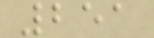251
